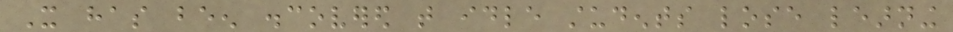It has been discovered that idle students lose learning
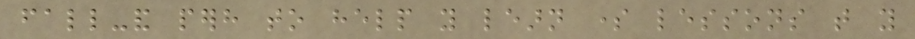fall-and perhaps to help you learn some lessons that you
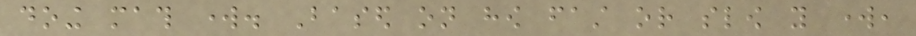doing math work. Based on how fast or slow you work,
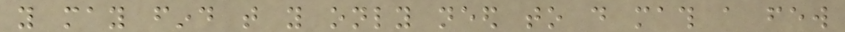you may find that you only need to do math a few
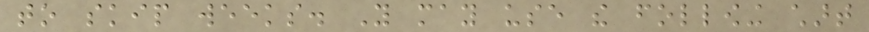to skip weeks. You may use the following chart
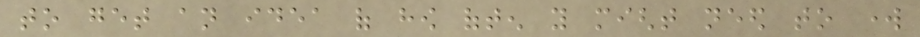to get an idea of how often you might need to work
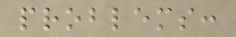problems:
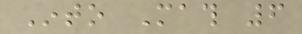Into Math 6
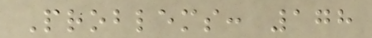Problems: 178
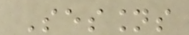Sessions
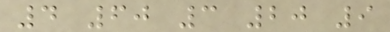4 60 3 20 9
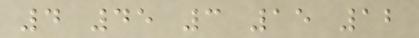4 45 3 15 12
